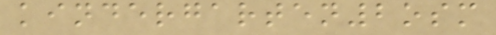kindergarten2osm
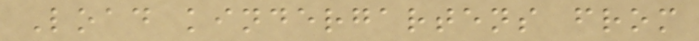Load kindergartens from
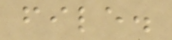file.
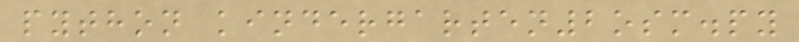python kindergarten2osm.py
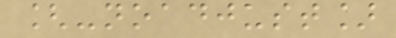[-noadjust]
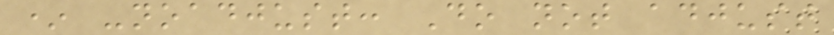* -noadjust: Do not adjust
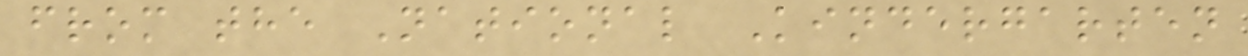from the National Kindergarten
